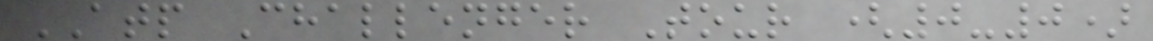ATP Challenger Tour (0-0)
